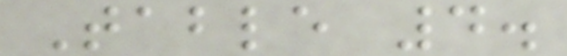Table 4.
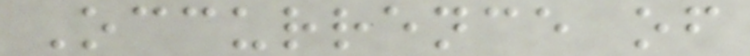Occurrence of
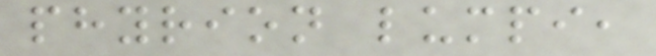phyrion lumpi,
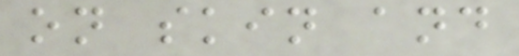on skin and
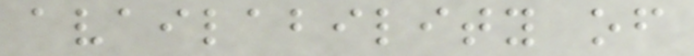availability of
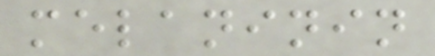melaninin
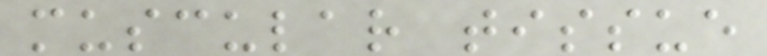muscular tissue
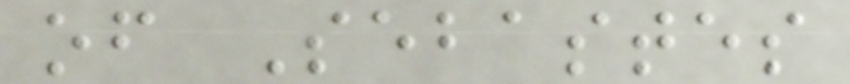of Sebastes
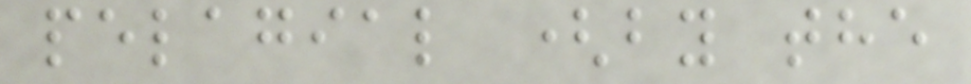pelagial (by the
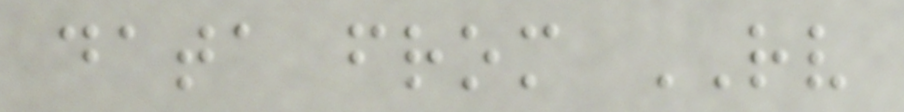data from RV
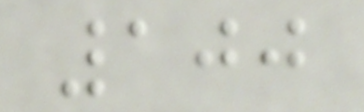100
